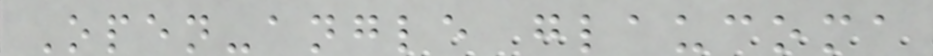Open-angle glaucoma
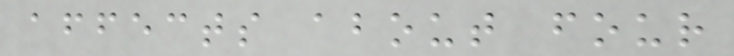affects about four
